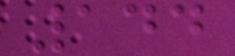144
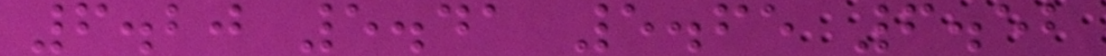6.20 5.41 5.65 6.52
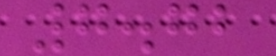7.72
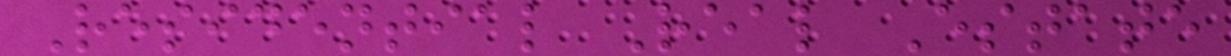Residential Real Estate
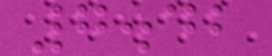7.42
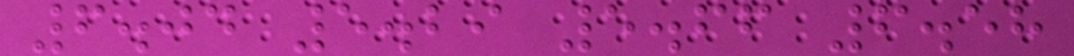6.04 5.29 5.66 6.58
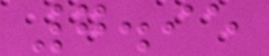7.95
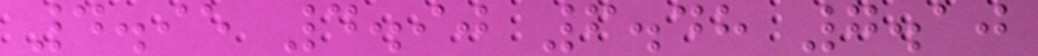4.95 4.90 6.48 7.10
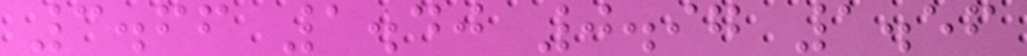3.66 1.40 0.97 1.56
